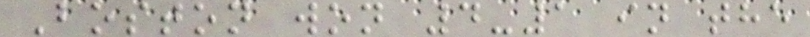Boston won 4-1 in the
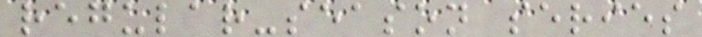regular-season series
